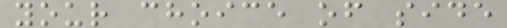your choice of side
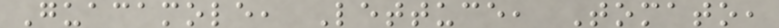Guacamole, Lettuce, Tomato,
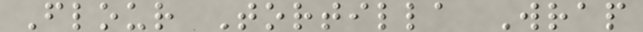Flour Tortilla Wrap
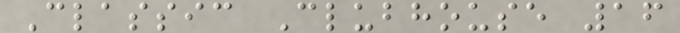Classic Clubhouse 16
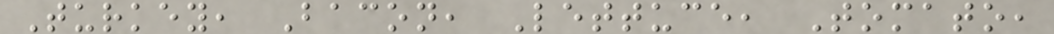Turkey, Bacon, Lettuce, Tomato,
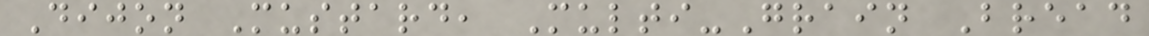Dijon Mustard, Multi-Grain Bread
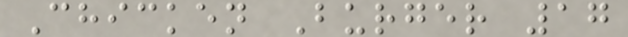Chicken Burger 17
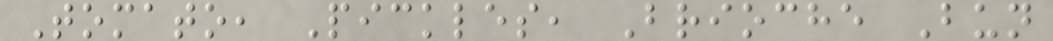Tomato, Pickles, Brioche Bun
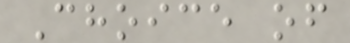Choice of
